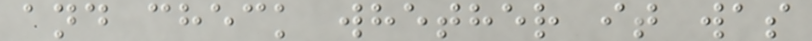and check whether it was
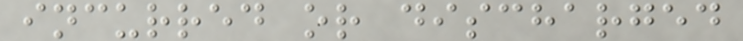incurred or discharged
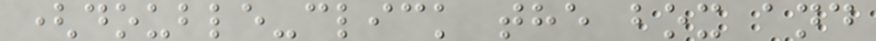(double-click the box and
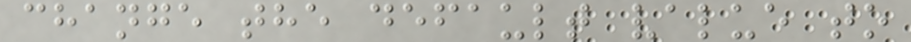change the default value to
